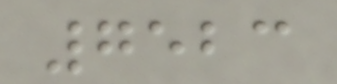7523
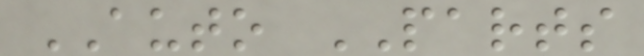AUTO PARTS
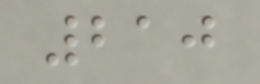210
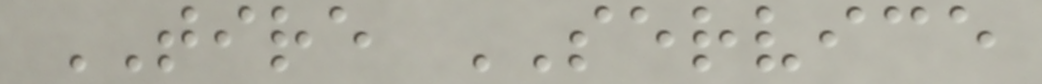TIRE SERVICE
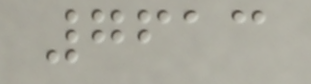7613
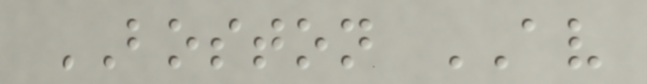BOSTON AV
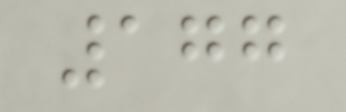177
